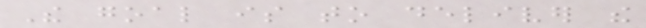The goal is to deliver the
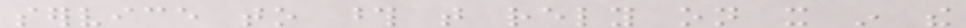service to those that rely on it in the
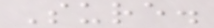Sure.
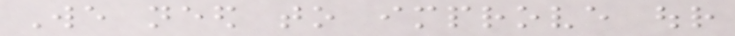We need to improve our
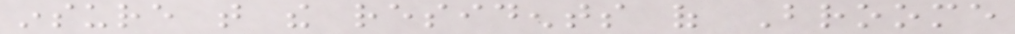insure that the residents of Broome
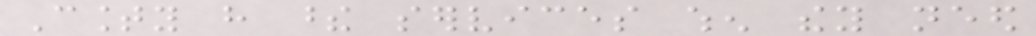County have these services when they need
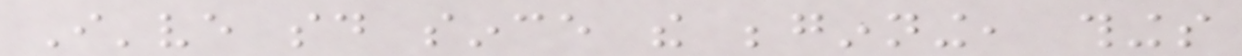I've said since the beginning, things
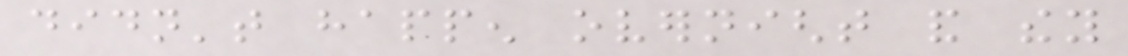didn't happen overnight and they
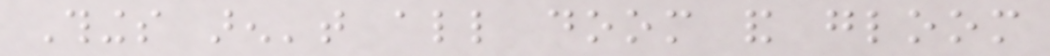Things aren't all doom and gloom
